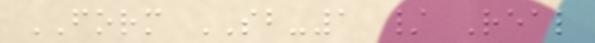FORM SB-1 / Real
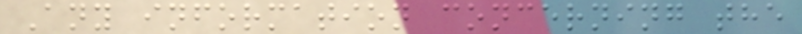Any information concerning the
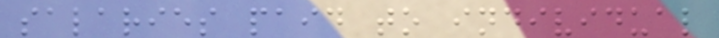salaries paid to individual
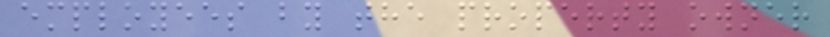employees by the property owner
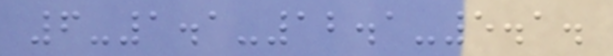6-1.1-12.1-5.1.
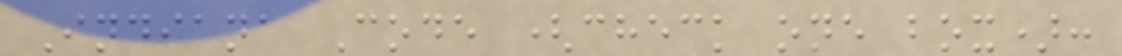Indiana Code (check one box):
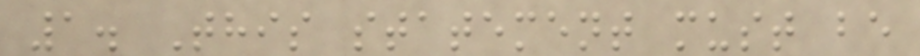1. This statement must be
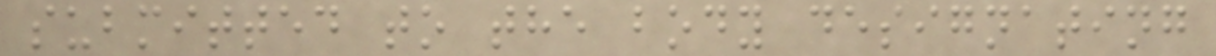submitted to the body designating
